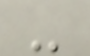-
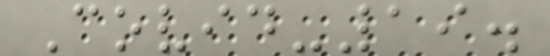Covid-19.
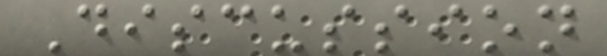Discussion
